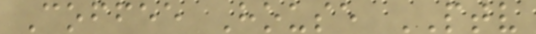Coffee House PTV
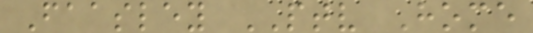Faasley PTV Home
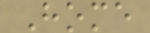Home
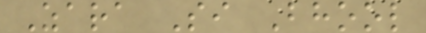Zara Si Bhool
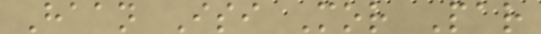Haan Isi Mor Par
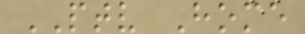PTV Home
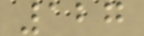127
